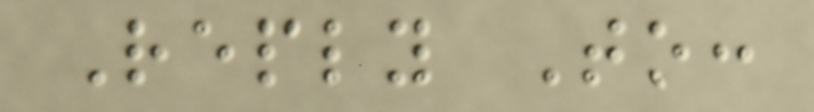Reply To:
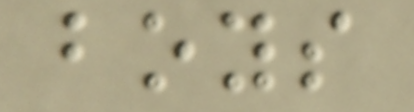boys
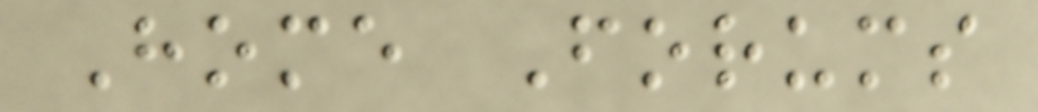Home Forums
